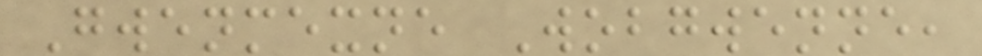Gwenmexne Wobgwenne,
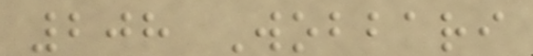208 Wobbari
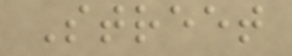Street
